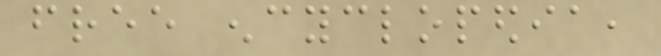free encyclopedia,
